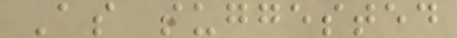As suggested
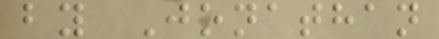by Jonathan
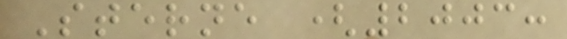Sterne (2003:
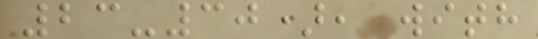23-30), with
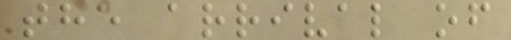the arrival of
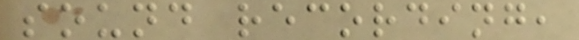sound recording,
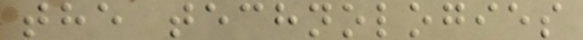the technologies
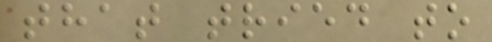that tried to
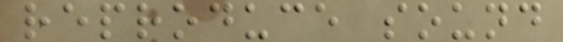reproduce sound
